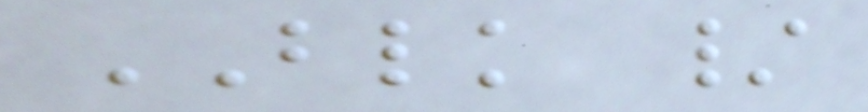BLK /
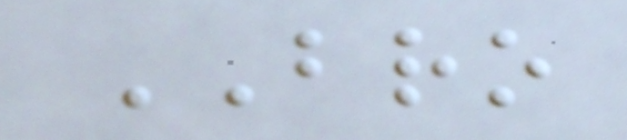BRO
